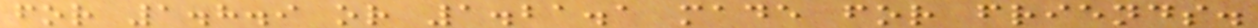for 1.8.9 or 1.21.1 made for friends.
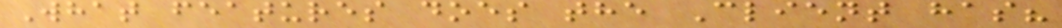What features does the Client has?
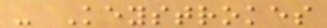- Keystrokes
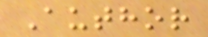Author
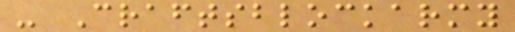- Craftsblockarmy
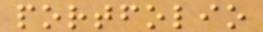portfolio
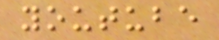youtube
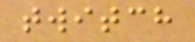twitch
